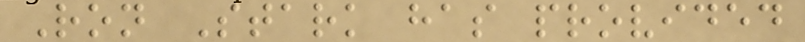Ron Stark has provided
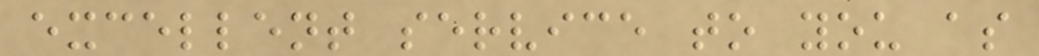excellent service to you as
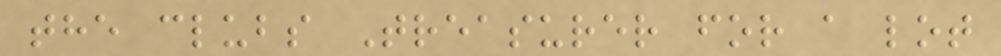the clubs Treasurer for a lot
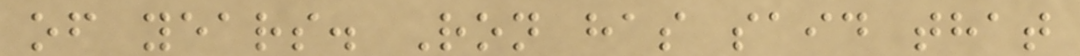of years. Ron has said that
